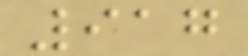917
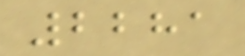2281
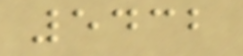5432
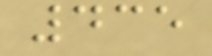435
